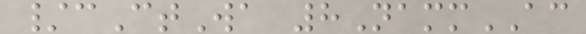/cCtWa 8NammAC
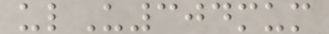ulU304mum
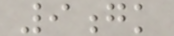9gk
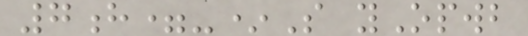7h=-*S yOpwb
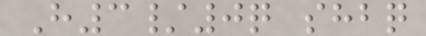H3/0q shbq
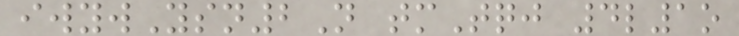iwywYsn2N tmTqj 4l1o
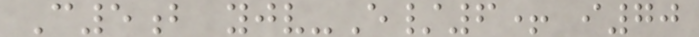C5b yjv-E/6+ i70
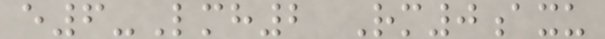e6-Lmh2 Rm0axu
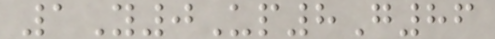1Y0Up8G86
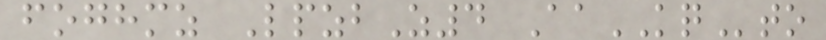foghmz LpzbZ4 AaKQto
